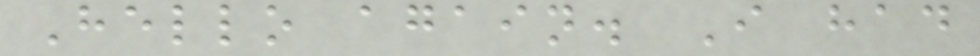Hello again. I had
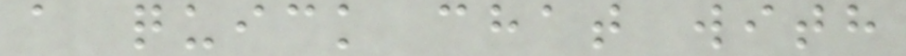a quick chat with
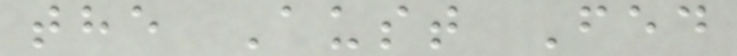the Aust Fed
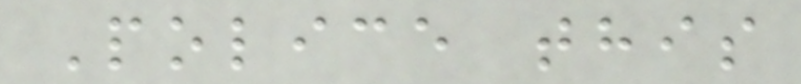Police this
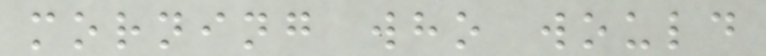morning who would
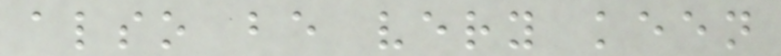also be very keen
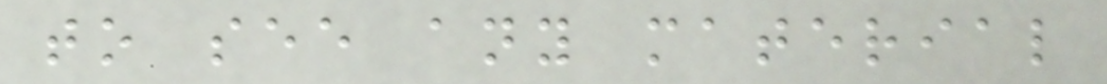to see any material
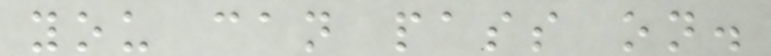you can pass on.
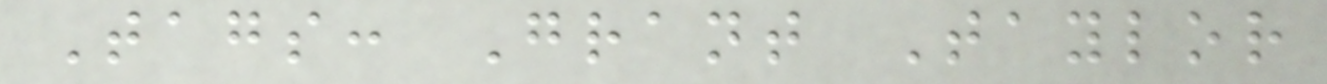Tags: Grant Taylor
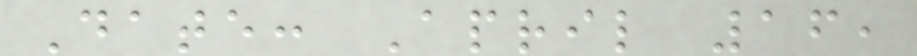Date: April 16,
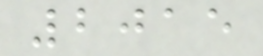2015
